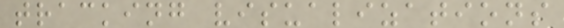tracking visualizations
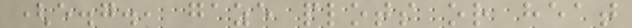(e.g., gaze plots or heat
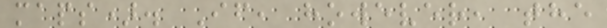maps). If, however, the
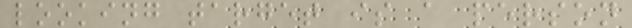looking target is a person
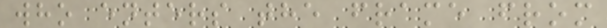who enters the frame from
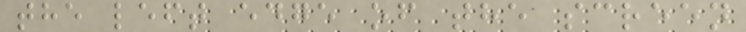the left edge of the screen
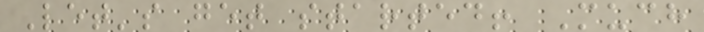Let's get started! Much
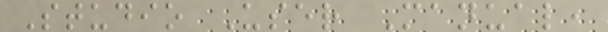Studio User Manual,
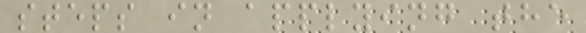steps in applying the
